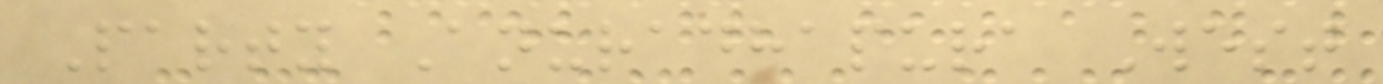Party Anuradhapura West
